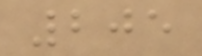205
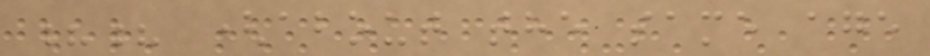?? (about the same age
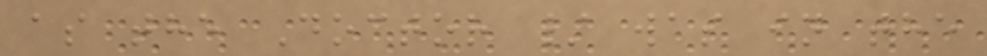as the Doctor / was in the
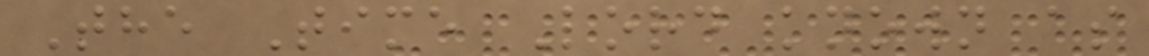The Time Lord known as
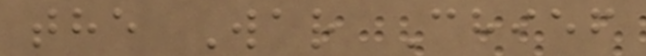the War Chief
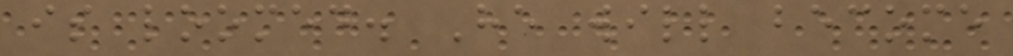is loomed. He will become
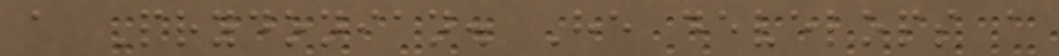a Prydonian. He develops a
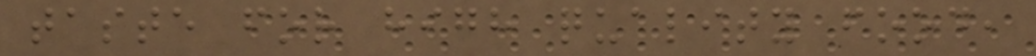taste for high quality food,
